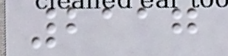2117
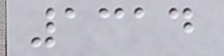1314
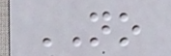NO
